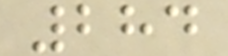284
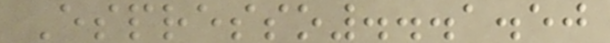Espresso...1.50
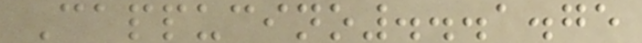Cappucino...1.75
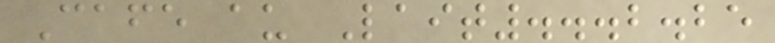Cafe au Lait...2.25
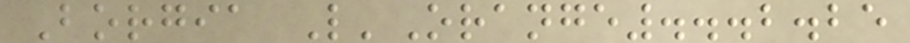Borgia L'Orange...2.25
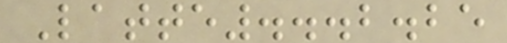Latte...2.25
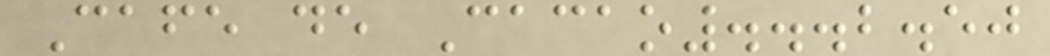Cafe de Cacao...2.50
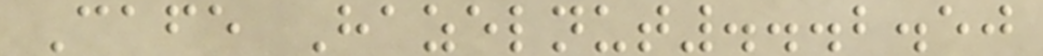Cafe Hazelnut...2.50
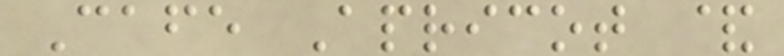Cafe Apricot &
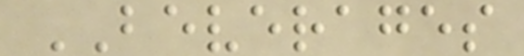BEVERAGES
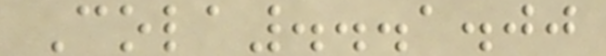Cola...1.00
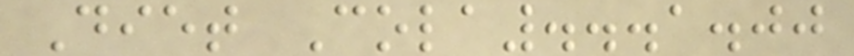Diet Cola...1.00
